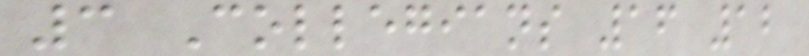3 Collegians 16 12
